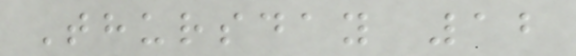Thursday 12
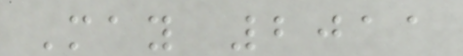May 2011
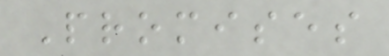Promises
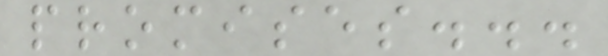promises...
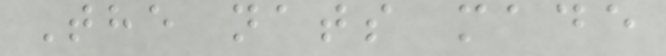The nats made
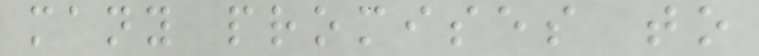many promises to
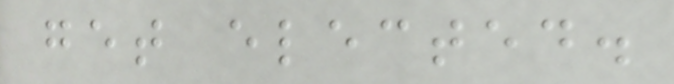get elected.
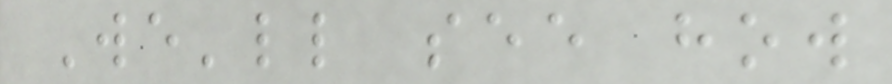We'll see how
